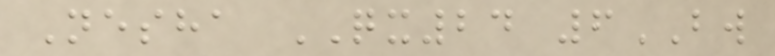Nesha QX24 6BW
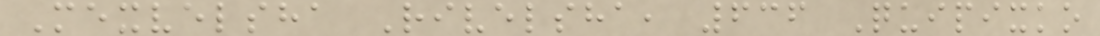Mexvelsha Rivelsha, 636 Quipixko
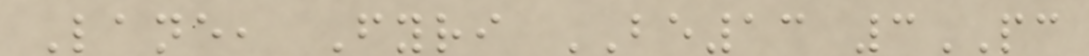Lane, Fyri BE13 3PC
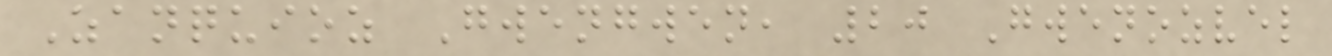Zanquioz Gwengwen, 20 Gwenozvel
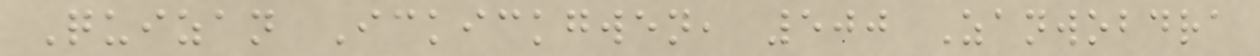Quizan Ickickgwen, 500 Zanwobdra
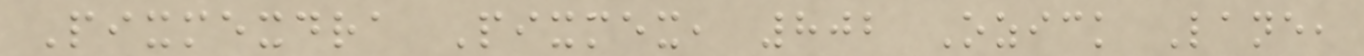Pixmexdra Pixmex, 802 Ozick Lane,
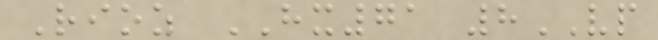Rioz HX71 8VP
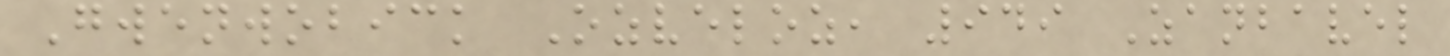Gwenwobick Ozveloz, 949 Zanbavel
